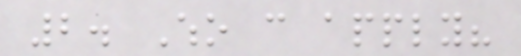2. Who can apply?
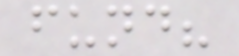fund?
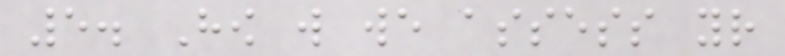5. How will we assess your
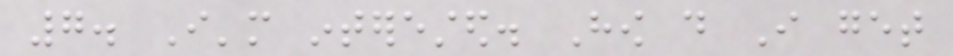7. I'm interested. How do I get
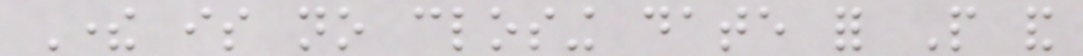There is no closing date for People and
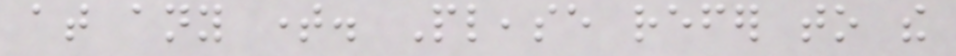at any time. Please refer to the
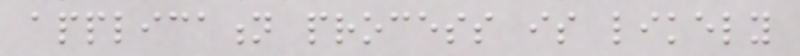application process is likely
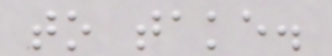to take.
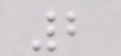2
